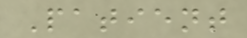Patient
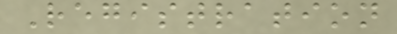Registration
